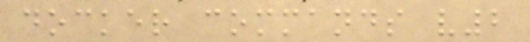docker commands v2
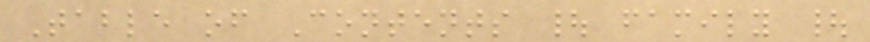Table of Contents | family |
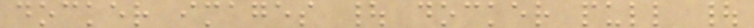docker images | docker pull |
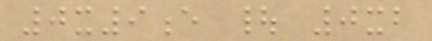0x9e | 0xb
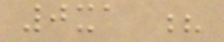0xa ?
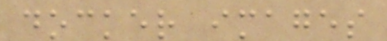docker images
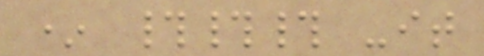* ### -it
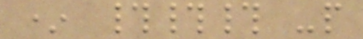* ### -p
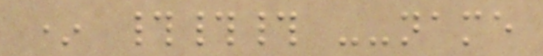* ### --name
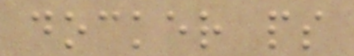docker ps
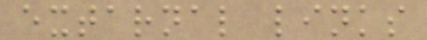extarnal links
